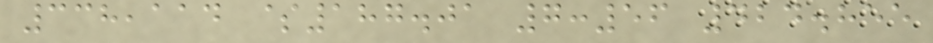338,114 $187.01 7:56 424.855
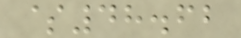$48.62
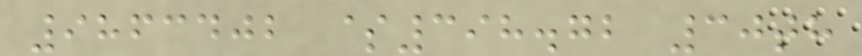9863402 $398.72 30th
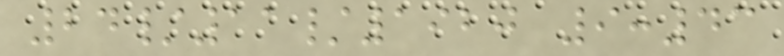24/11/1920 9:43
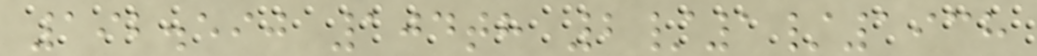192.590 104th 2/1/1938
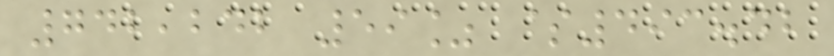742,242 59% $493.42
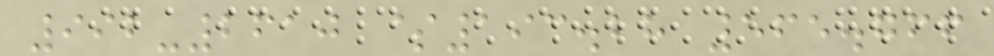992-2610 $193.28 565.766
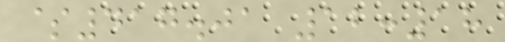$417.01 12:18
